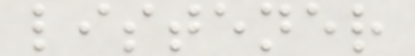listener
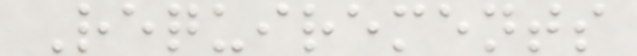Requirements
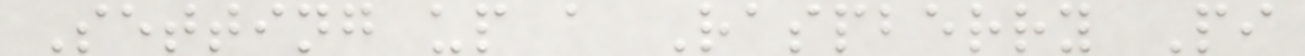Setting up a Raspberry Pi
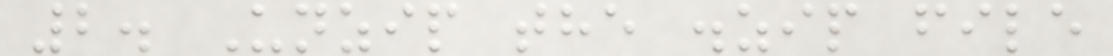2. Unzip the .zip file
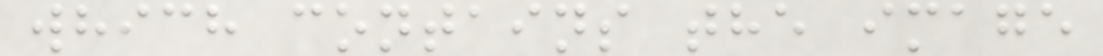which contains the image
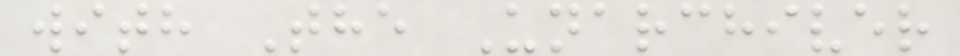with The Unarchiver
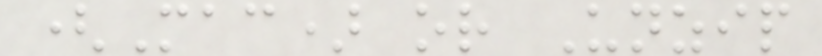(Mac) or Unzip
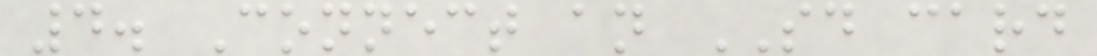4. Connect an SD card
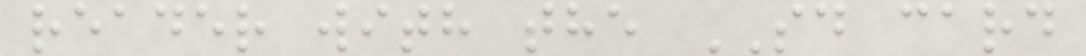reader with the SD card
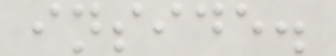inside.
